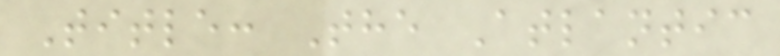Title: The Atlantic
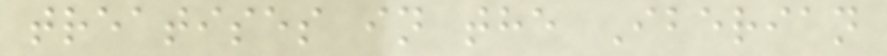treatises in the Iberian
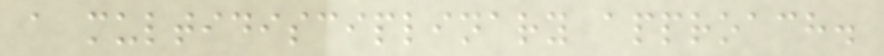a multidisciplinary approach.
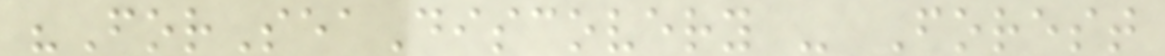"ForSeaDiscovery - Forest
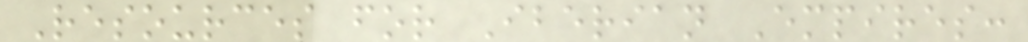Resources for Iberian Empires:
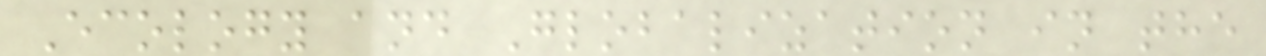Ecology and Globalization in the
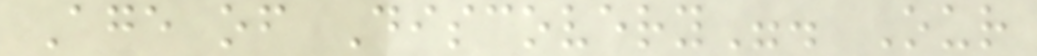Age of Discovery". Our
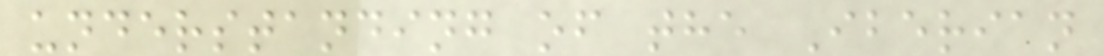understanding of the Iberian
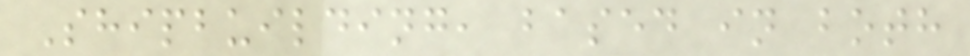Shipbuilding, based in both
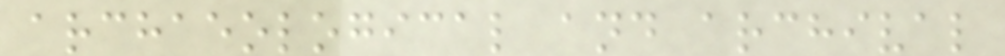archaeological and archival
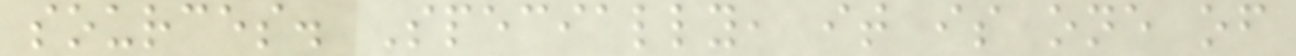sources. Specially, it is one of
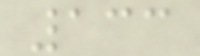133
